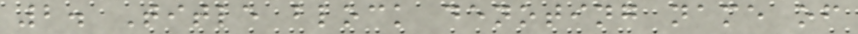2. Title block denoting name of
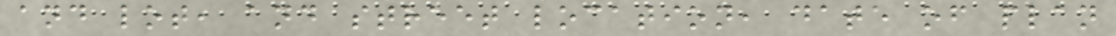and lot, and street location, date of plan
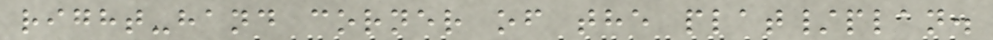right-hand corner of the plat/plan.
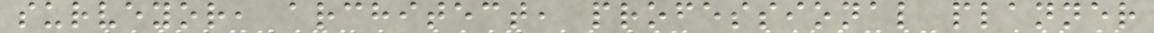surveyor, architect, professional planner
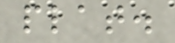plat.
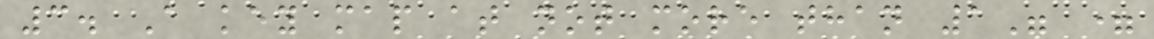3. A key map at not more than 1" =
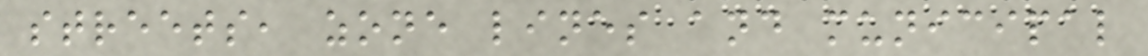streets, zone lines and municipal
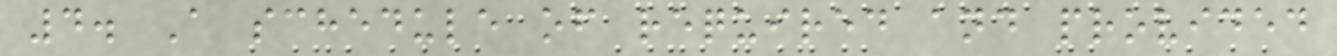4. A schedule of required and provided
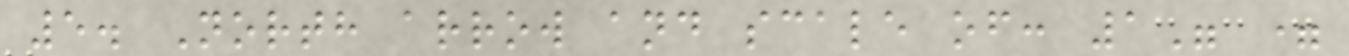5. North arrow and scale of: 1" =
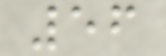56
